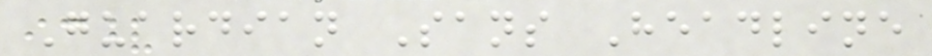Guardian Sans Headline
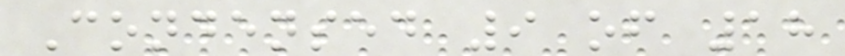Condensed 9 of 18
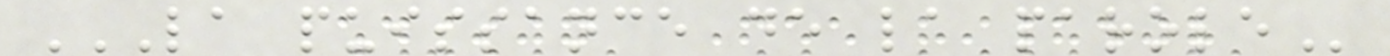LA PUISSANCE DE LA PAROLE
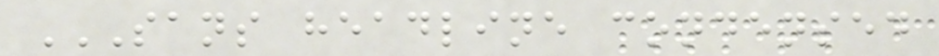SANS HEADLINE CONDENSED
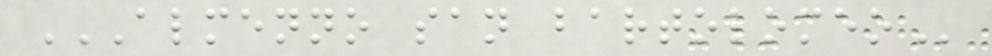ALMENNO SAN BARTOLOMEO
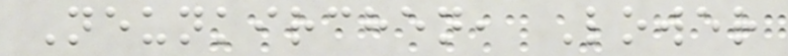Neunkirchen, Lower
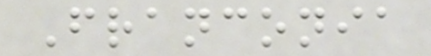Franconia
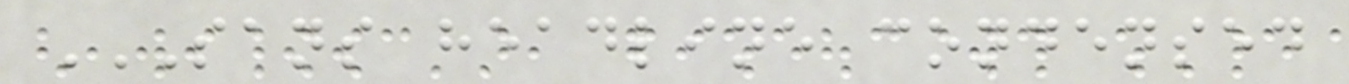SANS HEADLINE CONDENSED
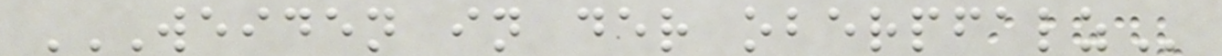WEIDEN IN DER OBERPFALZ
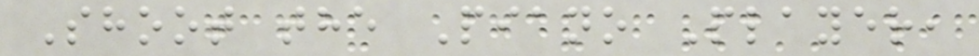Shoot the Piano Player,
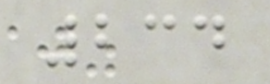234
